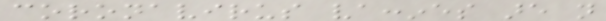coronavirus vaccines are not
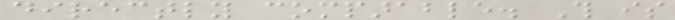directly comparable. This is
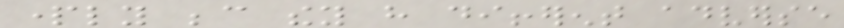partly because they have different adverse
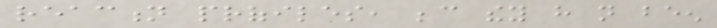reaction profiles, because they have not been
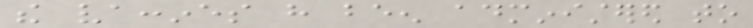the vaccines have been administered to
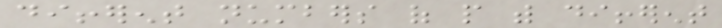different numbers of people with different
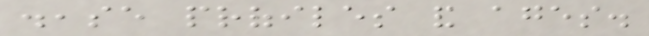disease profiles and ages.
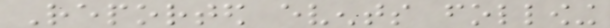Reported events following
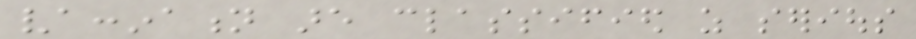vaccination are classified as serious
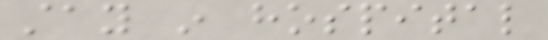stay in hospital
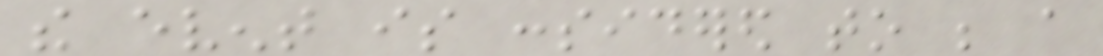the event is considered to be a
